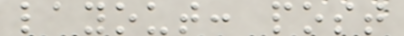layout: post
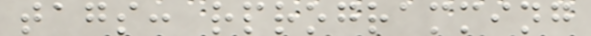tags: rprogramming
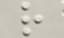r
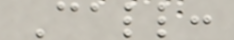Call:
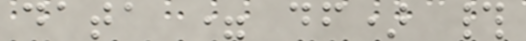data = df) #
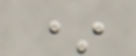*
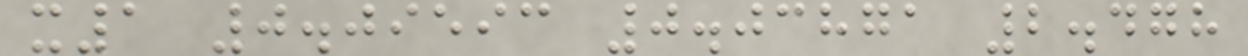x1 0.09593 0.03871 2.478
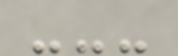---
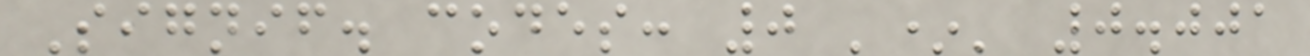Signif. codes: 0 '*' 0.001
